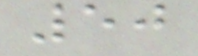50
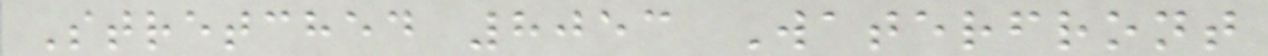Stretched 8053 Waterfront
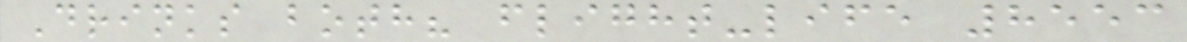Drinks both? flight-life 8553
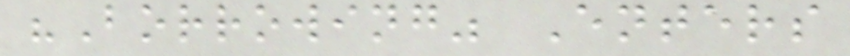"Borrowing" Enters
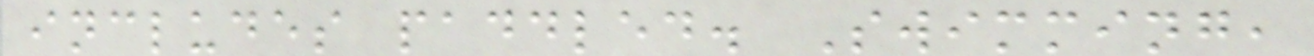includes paddled. Swimming,
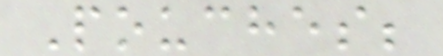Pouches;
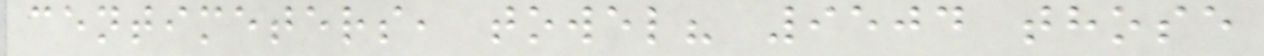centimeters, towel? 9504 those
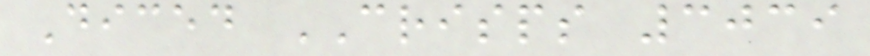Diced CRISPS 3039
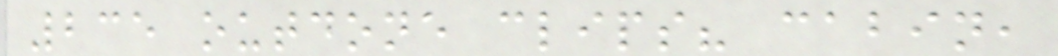235 outdone clips? cabin,
